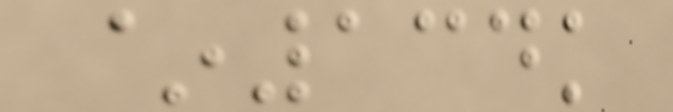~134k
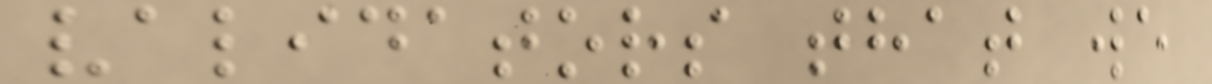validators that we
